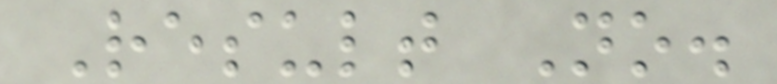Result No.
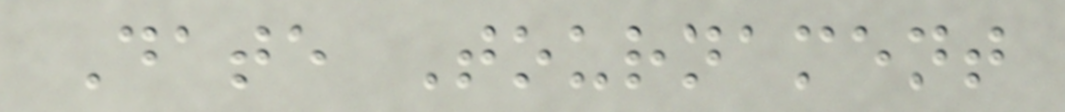Date Tournament
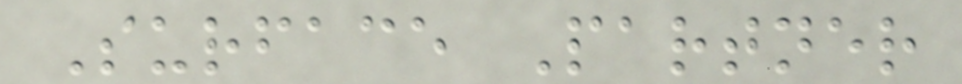Surface Partner
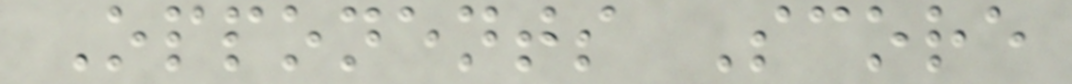Opponents Score
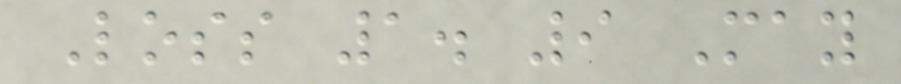Loss 1. 9 May
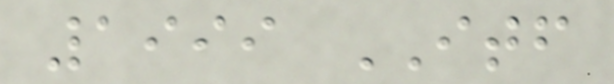1999 ITF
